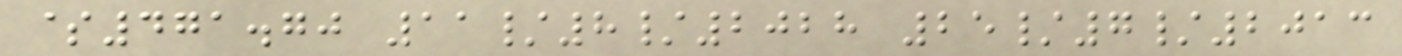$471.70 11/8/2028 25/7/2013
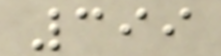399
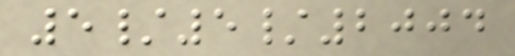5/5/2004
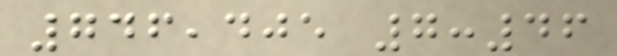746,405 7:46
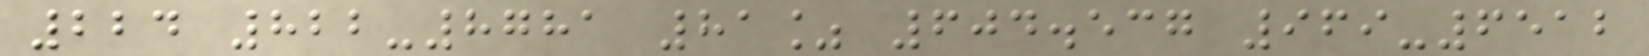224 822-8781 81% 604.537 969-6512
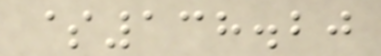$138.20
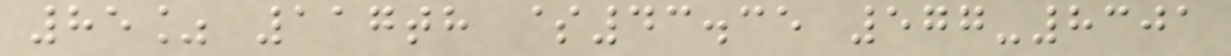85% 117th $43.35 577-8301
